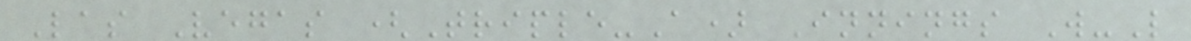Las Vegas (Triple-A) Innings W-L
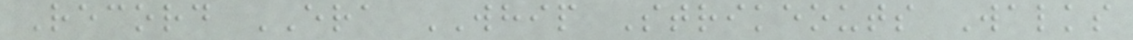Record ERA WHIP Strikeouts Walks
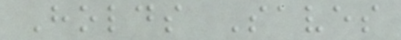Holds Saves
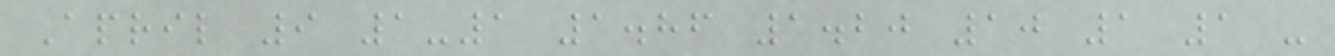April 9 1-1 1.86 1.20 10 1 1 -
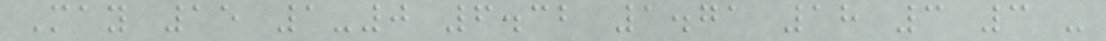May 15 1-0 6.32 1.71 18 3 3 -
